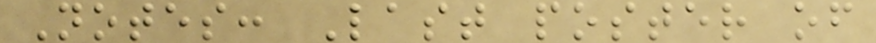Notes: Last poster of
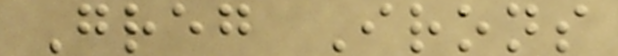Greg Irons
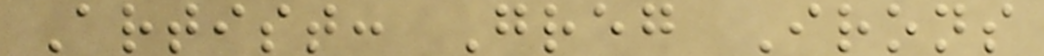Artist: Greg Irons
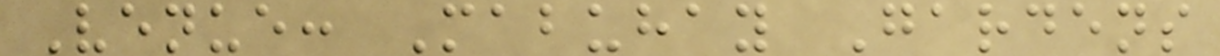Venue: Mabuhay Gardens
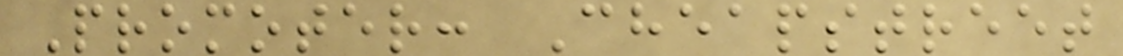Promoter: Cheapstreet
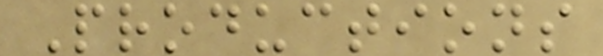Productions
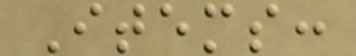Items:
